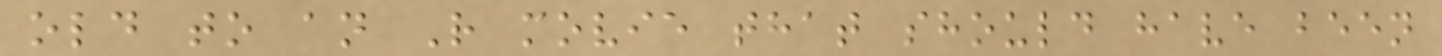old to an R movie that should have been
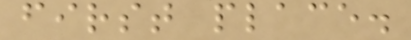first place.
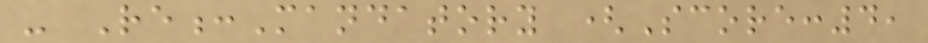- Re:Mandatory (Score:4,
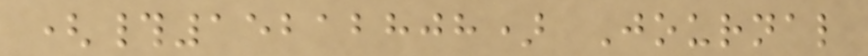(#15212808) Journal
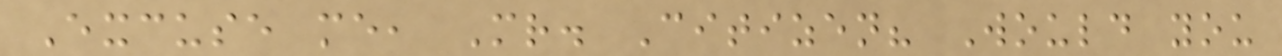Excuse me, Mr. Citizen? Would you
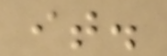it.
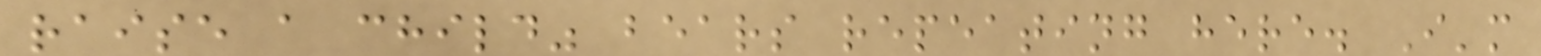raise a child" bears repeating here. I'm
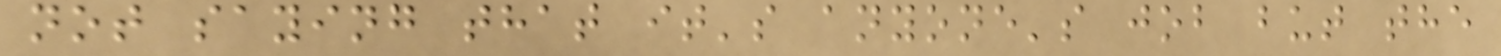not saying that it's anyone's job but the
